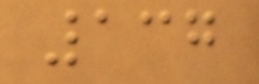137
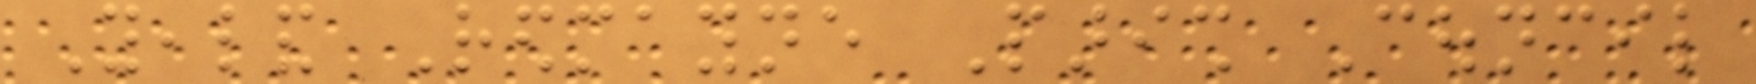Yealand Redmayne Parish Council
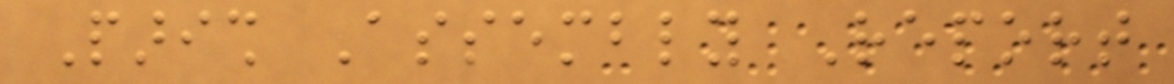Parish Assembly Report
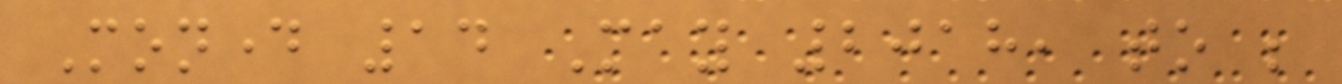Monday 14 May 2018, to be
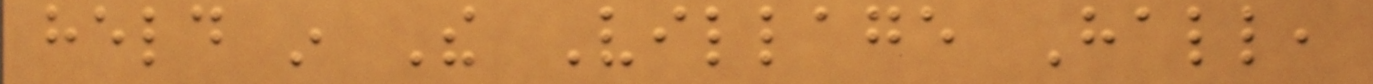held in The Village Hall,
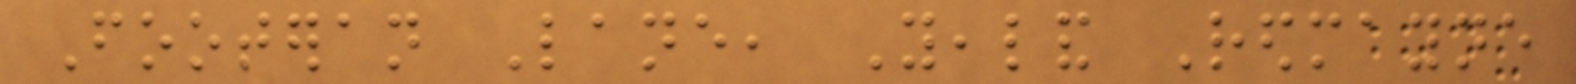Footeran Lane, Yealand Redmayne
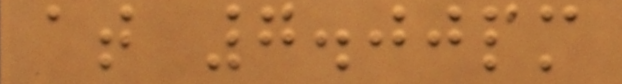at 7.00pm
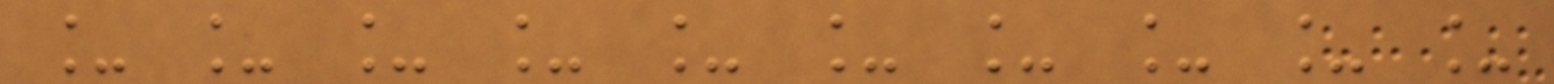_ _ _ _ _ _ _ _ _ _
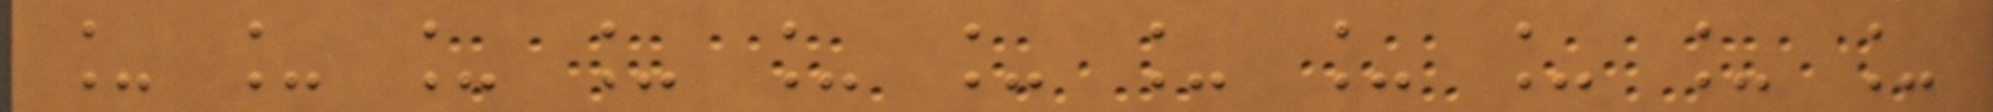_ _ _ _ _ _ _ _ _ _ _
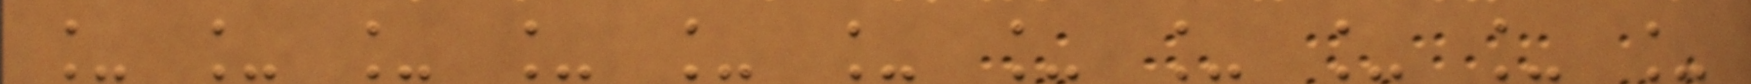_ _ _ _ _ _ _ _ _ _ _
